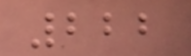222
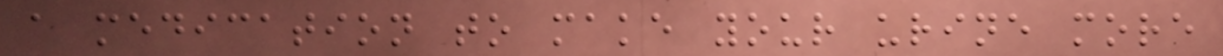a medication to make your urine more
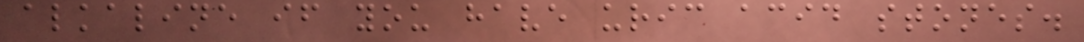alkaline if you have uric acid stones.
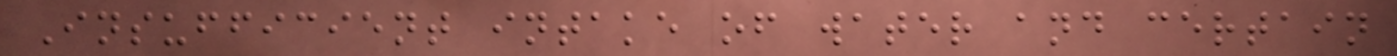Insufficient intake of water and certain
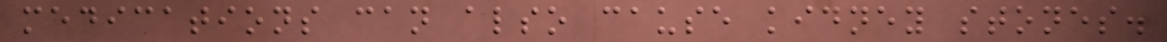medications can also cause kidney stones.
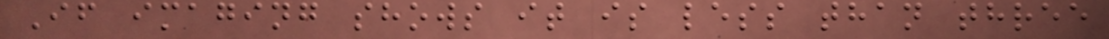If imaging shows it is less than three
